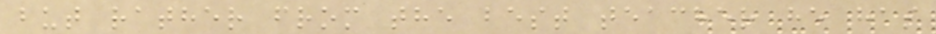but rather from the best teacher he has
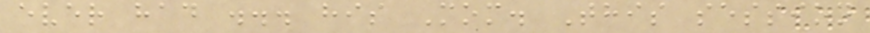ever had ... his Mom. This session
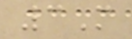3M
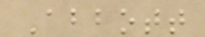Abbott
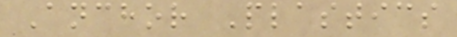Anchor Plastics
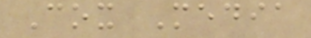Cox Media
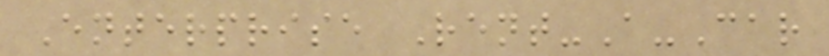Enterprise Rent-A-Car
